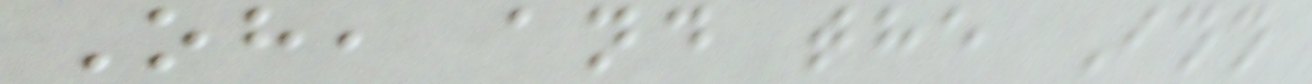Oh, and the Inn
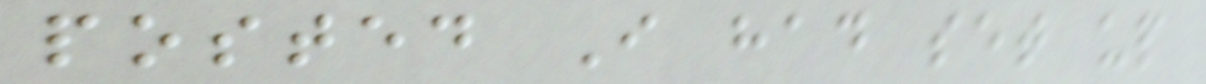posted I had set up
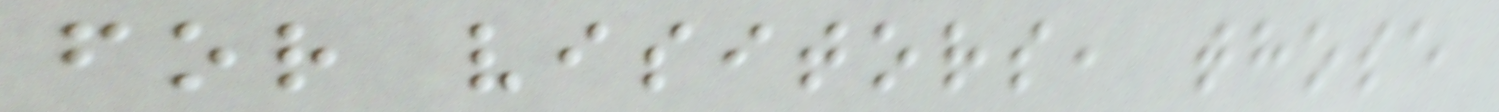for visitors, those
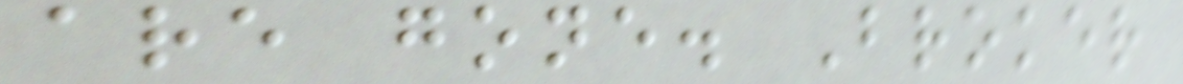are gone. Broker
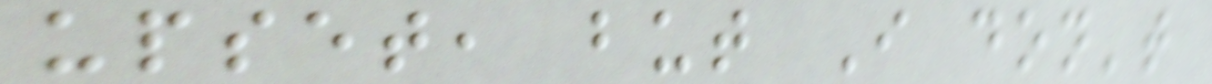upset, but I don't
